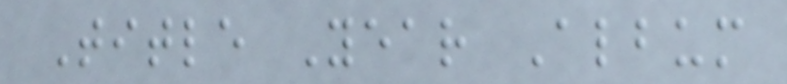Title Year Album
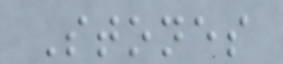Stones
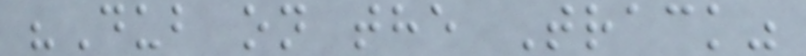"Dub on the Track"
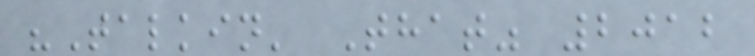"Talkin' That" 2012
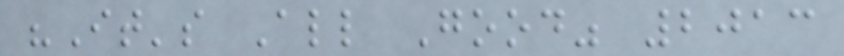"It's All Good" 2013
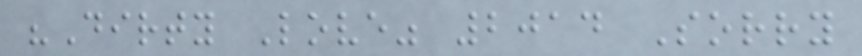"Dirty Love" 2014 Sorry
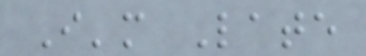I'm Late
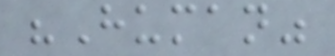"Human"
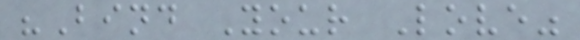"Bind Your Love"
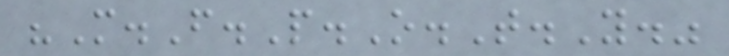"M.F.P.O.T.Y."
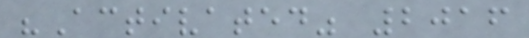"Activated" 2016
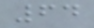64
